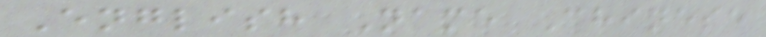English Name Chinese
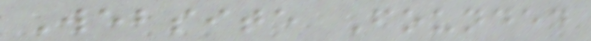Website Founded
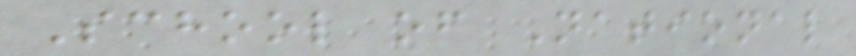School of National
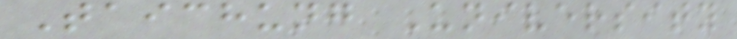Taichung University
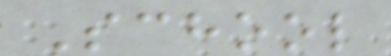School
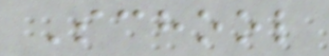School
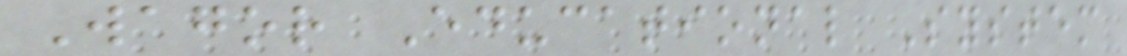Wagor Educational System
